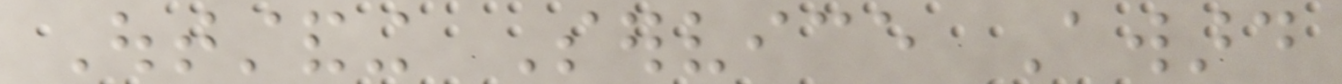Outstanding Service Award
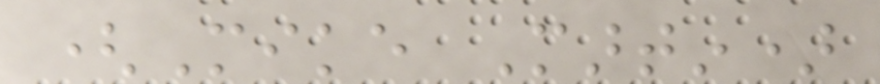(Mike Martin)
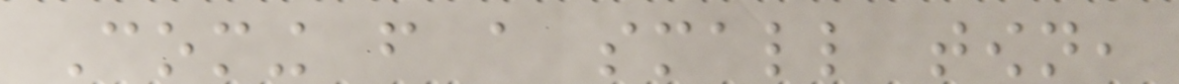Coming from a small town,
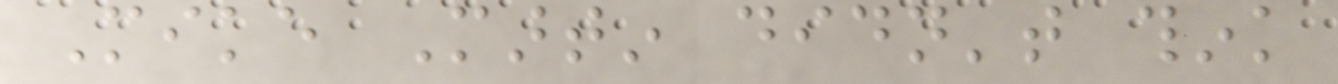Mike Martin didn't think
